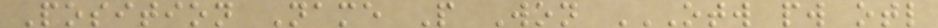Position Name P Won OTW PW OTL
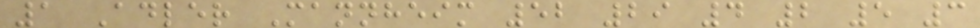1 Adler Mannheim 52 29 4 2 5 3
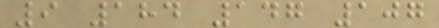9 184 147 107
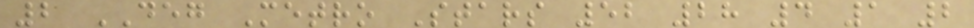2 DEG Metro Stars 52 28 4 1 2
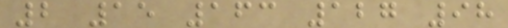2 15 163 127 98
